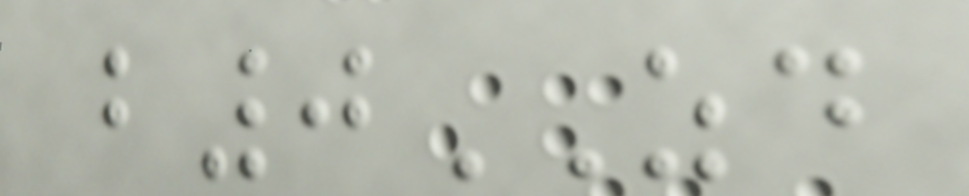b0ZD
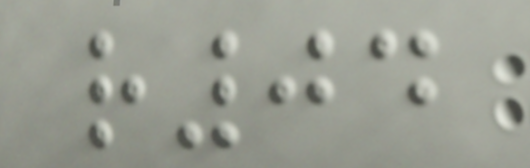r04
